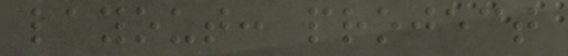layout: project
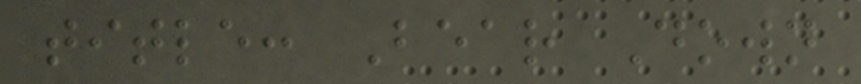title: Bear Down
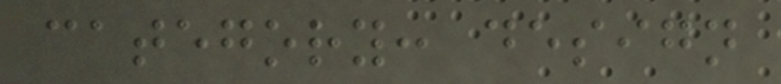category: design
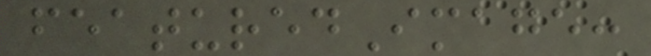featuredImage:
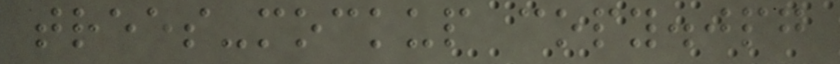trees-mockup copy.jpg
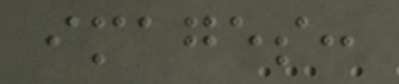images:
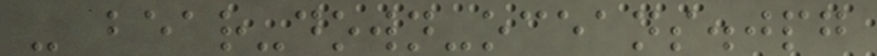- bear-down-oceans.jpg
